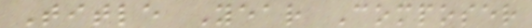Title Year Composer
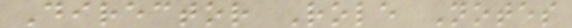Director Role Notes
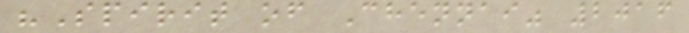"Spirit of Chennai" 2016
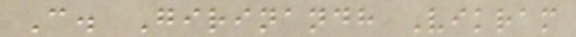C. Girinandh Vikram
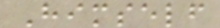Himself
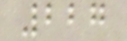227
